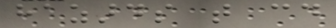hazards that could
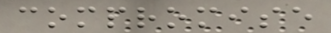compromise
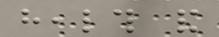health and
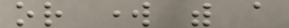or work with a
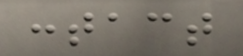contact
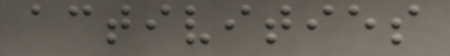activities
